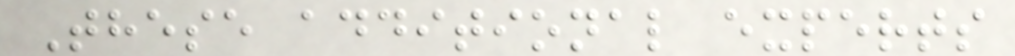These additional experts
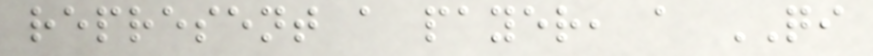represent a payer, a QI
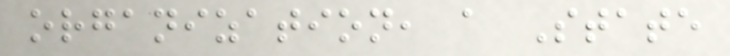organization, a State
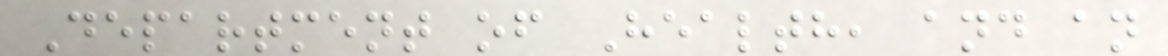Department of Health, and an
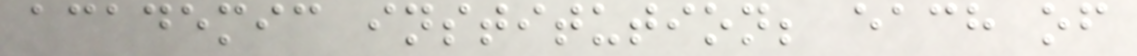academic institution; each of
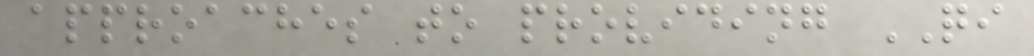approaches to providing QI
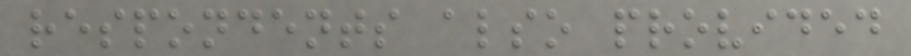respondents also provided
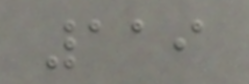119
